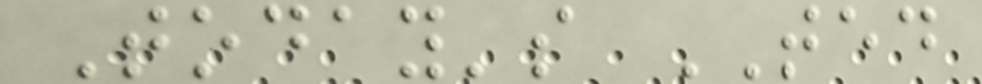Today's TED
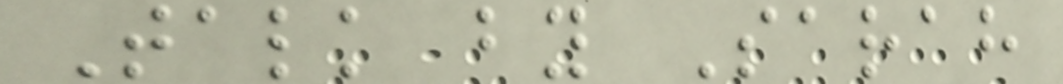Talk by Sarah
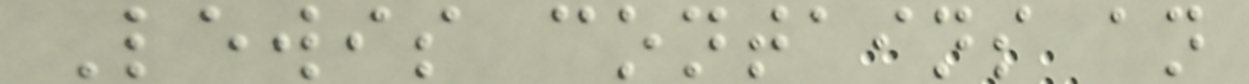Lewis contains an
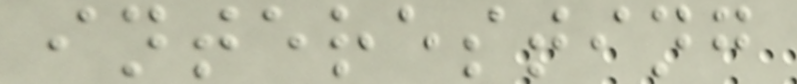interesting
